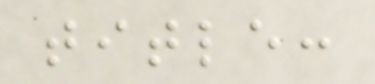title:
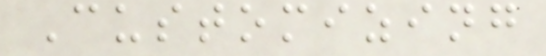Customizing
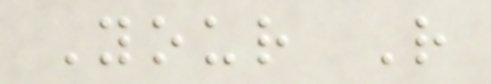Your R
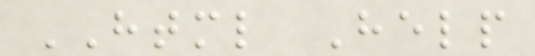HTML Help
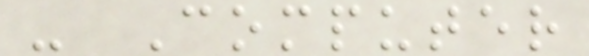- Computer
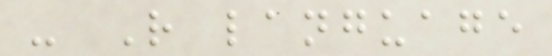- R language
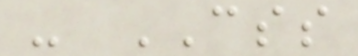- CSS
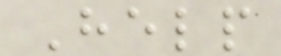Help
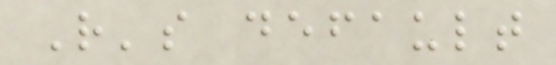R's default
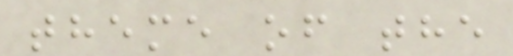theme of the
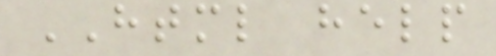HTML help
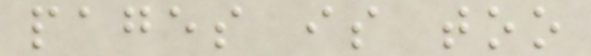pages is too
